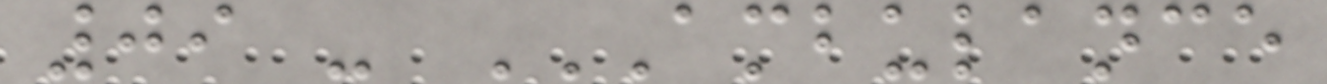09 - AMBULANCE
